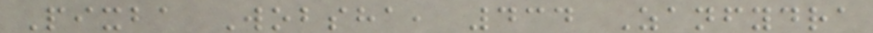Pixba Wobsha, 434 Zanfydra
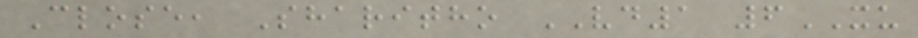Close, Sharitho VD1 6XU
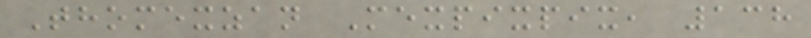Thomexzan Mexpixpix, 138
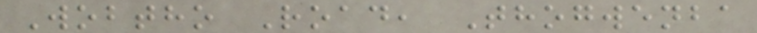Wobtho Road, Thogwenba
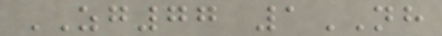ZG77 1NH
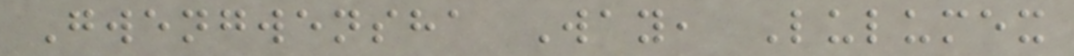Gwengwensha Way, Lulumex
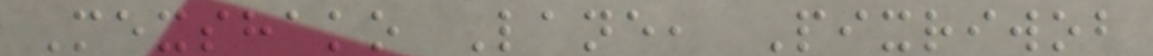Mexshako Lane, Pixriwob
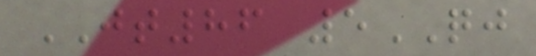JT86 5QJ
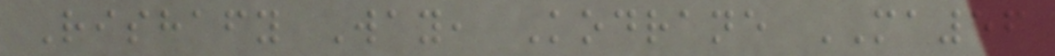Rishafy Way, Kodrane MA56
